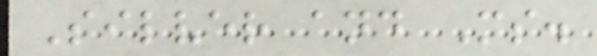Silver and Ms.
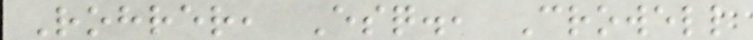Rohrer, Esq., Crowell
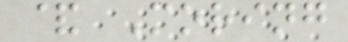& Moring
